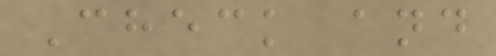Check and
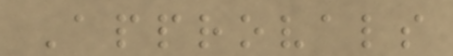Approvals
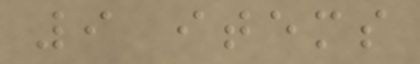9 items
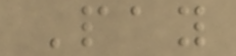Pay
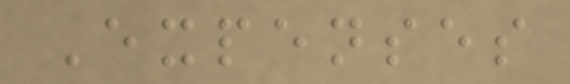Expenses
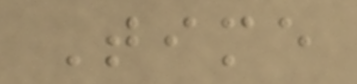Time
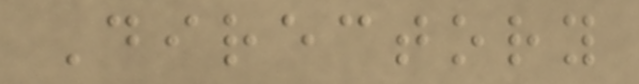Directory
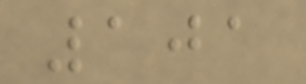101
